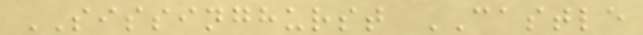SISSINGHURST CASTLE
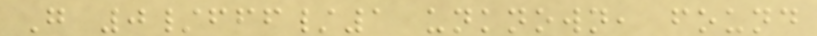G 0/fff/1 unknown, found
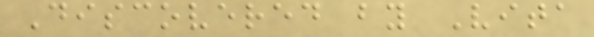Discovered by Vita
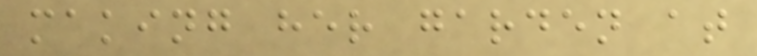making her garden at
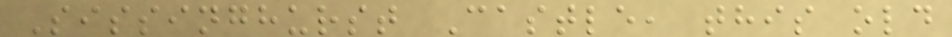Sissinghurst Castle, this old
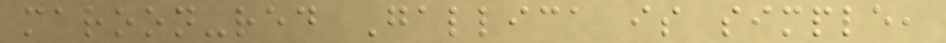maroon-red Gallica is simple,
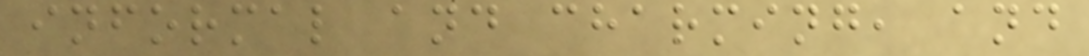informal and charming, and
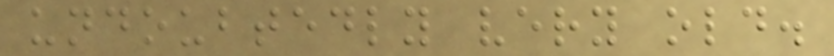undoubtedly very old.
